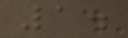1.
